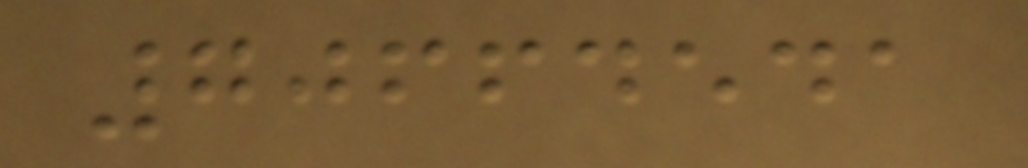70664541
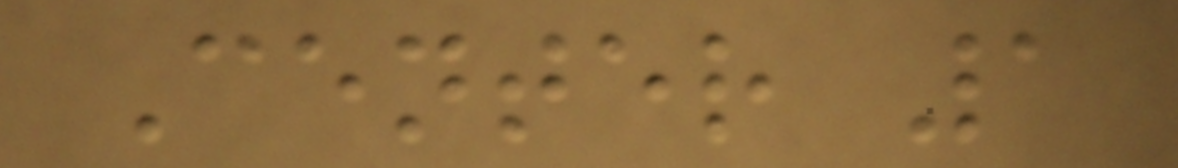Center 1
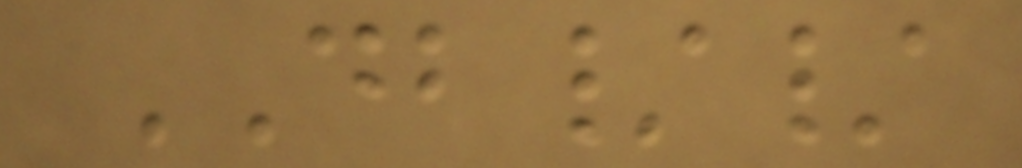DB//
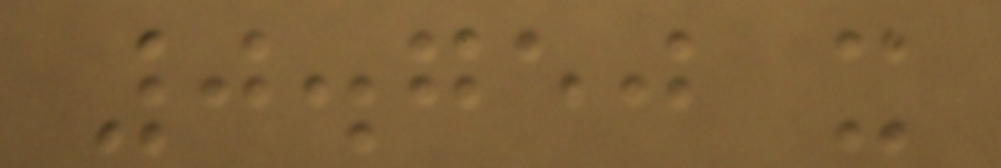0.750 x
